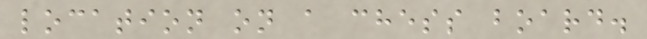location on a chess board.
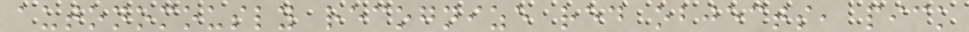autonomously recognize red objects, pick
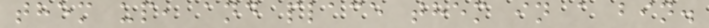them up, and place them in a bin.
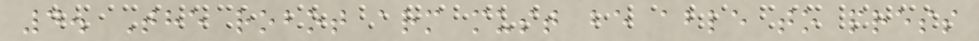4. The robot arm must be able to press
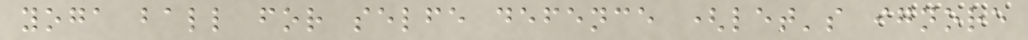yoga ball for selfe defence (let's ignore
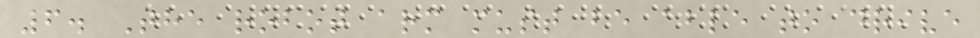6. The robot arm must be able to drive
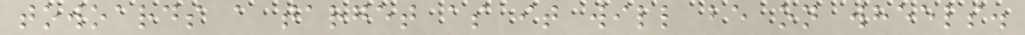towoards a target as it will be on wheels.
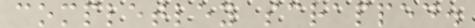completley scrapped.
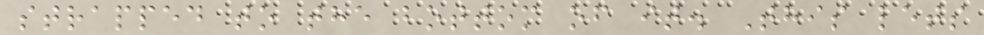strapped to the bottom of it. This lets
